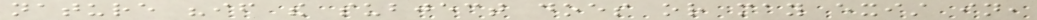nature "if the subject does or may exist in,
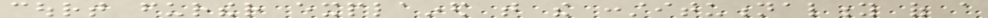court further explained that the constitutionality of a
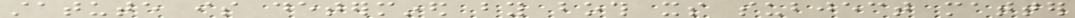statute is determined by both its subject matter
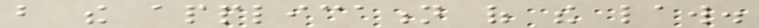but the application of the law.
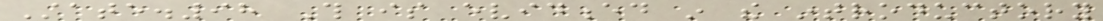State.98 This is evidenced in the introductory
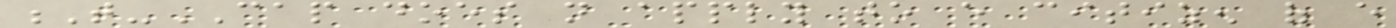T-CAP does not apply to every citizen of every
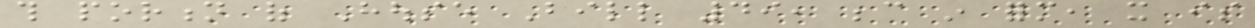this portion of House Bill 49, because in form, it is
